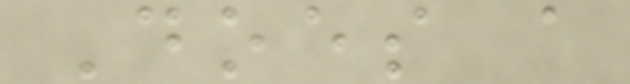Does a
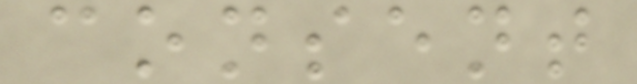consent
